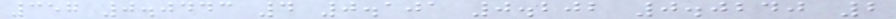357 0.0443 4 0.101 0.202 0.0240 2
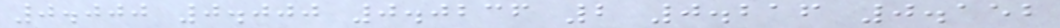0.000 0.000 0.0236 2 0.216 0.152
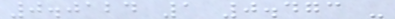0.0124 1 0.473 -
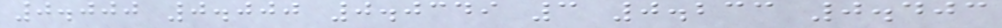0.000 0.000 0.0349 3 0.233 0.403
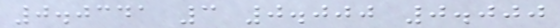0.0341 3 0.000 0.000
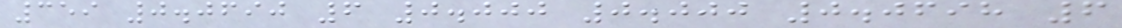359 0.0690 6 0.000 0.000 0.0698 6
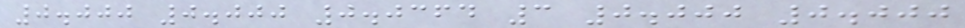0.000 0.000 0.0364 3 0.000 0.000
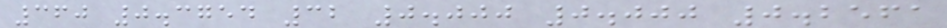360 0.3754 32 0.000 0.000 0.2561
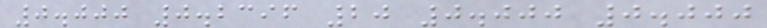0.000 0.2396 20 0.000 0.000
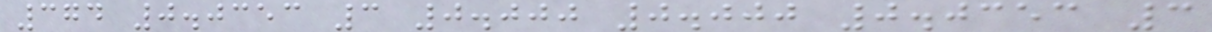374 0.0353 3 0.000 0.000 0.0353 3
